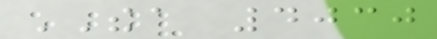THEA 4030
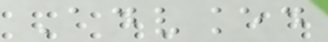Advanced
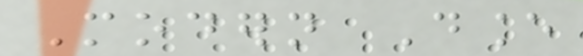Modern Dance
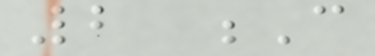2 C
